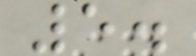5.
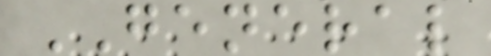GENERAL
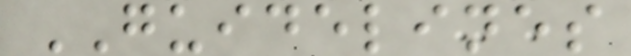GUIDELINES
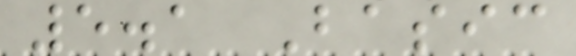5.1 Basic
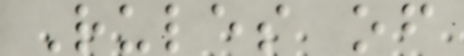Rules of
